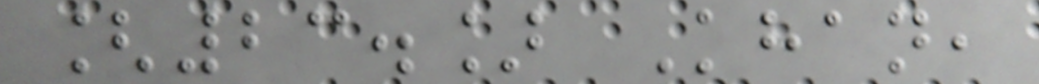[23.] Khan,
